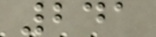241
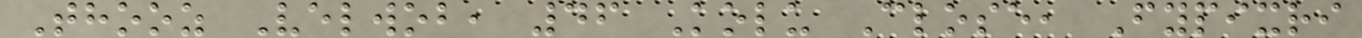Thooz Velwob, 46 Kolu Close, Fypixri
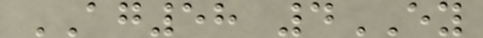AG58 4EY
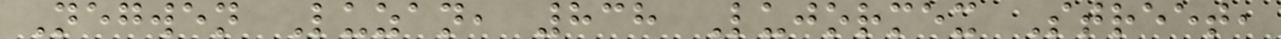Negwen Luzan, 838 Lujormex Street,
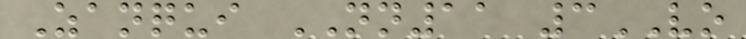Zanqui NN11 3VO
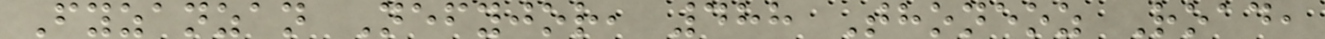Fyzanzan Nefyjor, 488 Thoneoz Road,
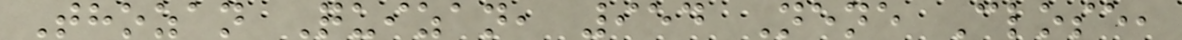Thozan Quizan, 954 Nene Close,
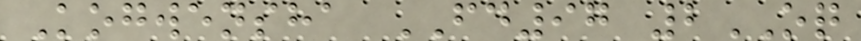Kogwensha FD97 2OQ
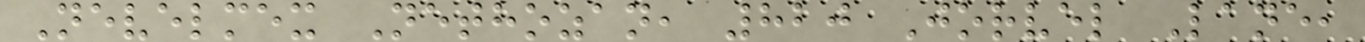Nevelmex Nethozan, 820 Jorvel Lane,
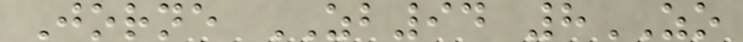Jorne ZB94 8ZO
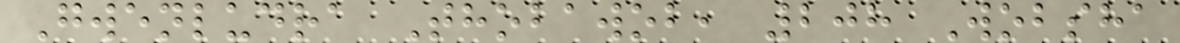Gwenludra Thobawob, 208 Wobsha
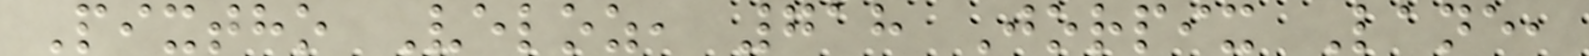Pixtho Veloz, 718 Jorpix Lane,
